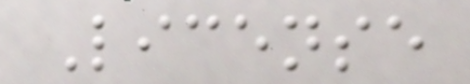License
